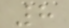8
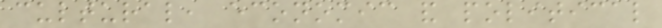cultural, economic and political
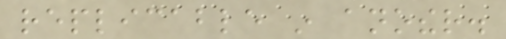replicable in another.
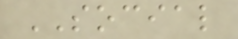SOCIAL
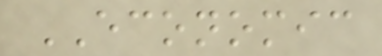ECONOMIC
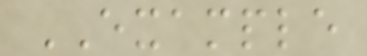EXAMPLE
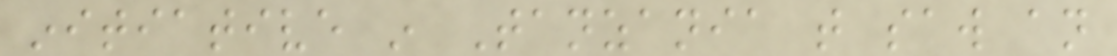initiative in Tanzania that saw an
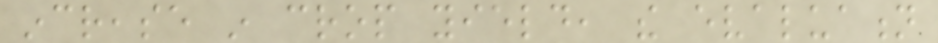increase in crop yield, the evaluation
